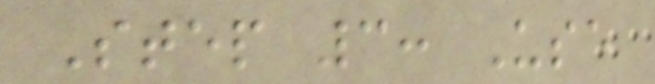Step 3: Use
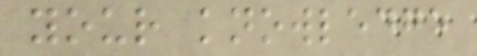your knowledge
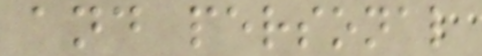and personal
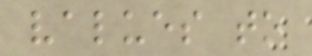values to
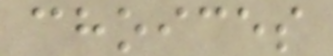choices
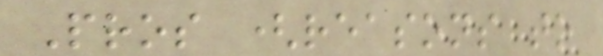Pros (reasons to
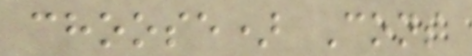choose) Cons
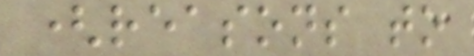(reasons to
